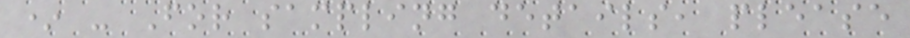* - For sampling details, please
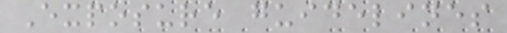Exposure guidelines
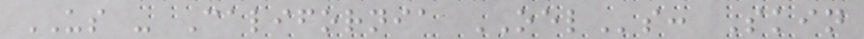US - California OELs: Skin
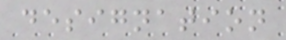designation
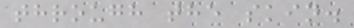through the skin.
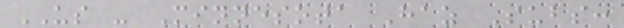US - Minnesota Haz Subs:
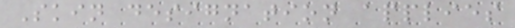Skin designation applies
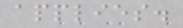applies.
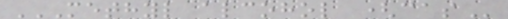METHYL ALCOHOL (CAS
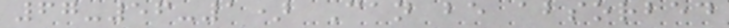67-56-1) Can be absorbed
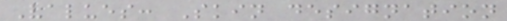Values: Skin designation
